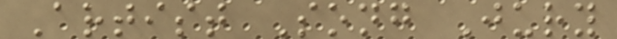Artist Song Jury
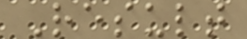Result
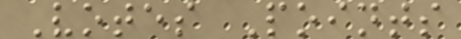Votes Points
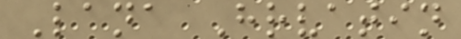Lana Hrvatin
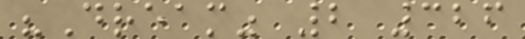"Dream" 2 326
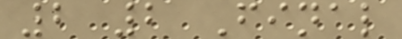2 2 Final
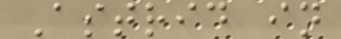Astrid in
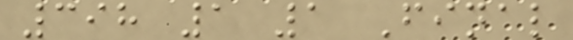398 1 1 Final
